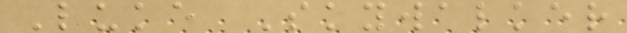Luke Skywalker
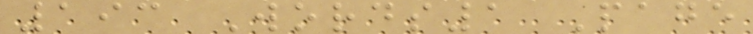193 Words1 Page
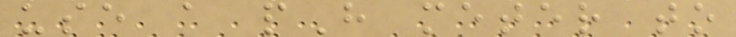use a pH meter to
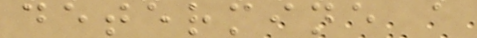determine a
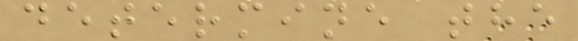determine the
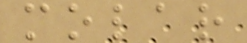molar
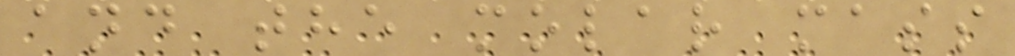and the molar mass
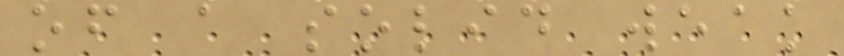of a solid weak
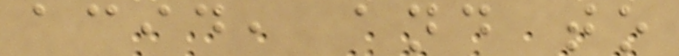acid, and to
